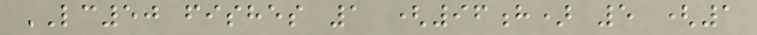LC50 fishes 1 (96h) 5 (1
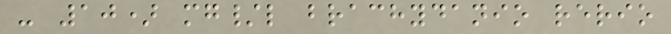- 10) mg/l brachydanio rerio
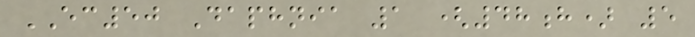EC50 Daphnia 1 (48h) 5
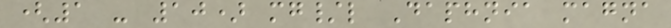(1 - 10) mg/l Daphnia magna
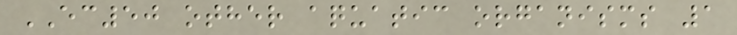EC50 other aquatic organisms 1
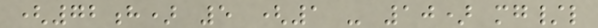(72h) 5 (1 - 10) mg/l
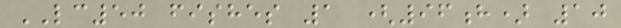LC50 fishes 1 (96h) 10
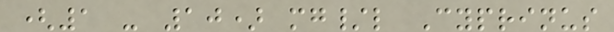(1 - 10) mg/l Cyprinus
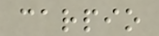carpio
